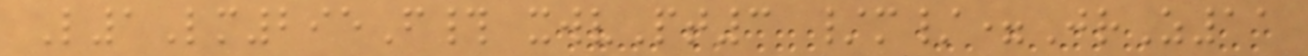L1Lm295F# xwvPt3 /m/=JrZ11
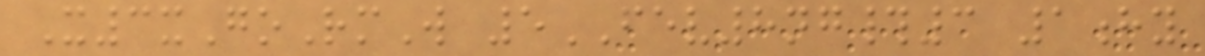X3xGoRmW 5FEV8ng#3 1hy
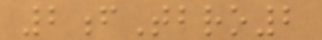2fTbro2
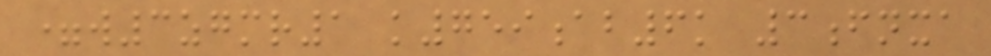=w3zgmr1 k759ab6k 3fnxa
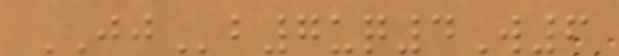JJb7uq4W6
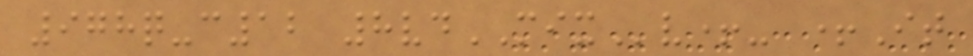978q-c12 8vdMIXv+- +It
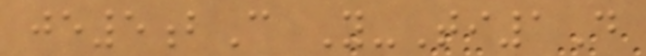je5bC Y-Ti1D
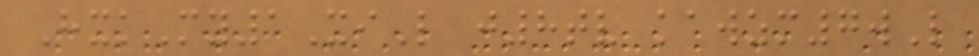HxkMy1XiL j8tv kawzm7wL
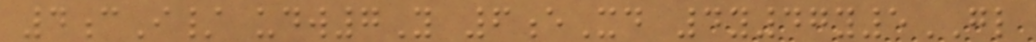4cI/ udw7Y 6eXd 4y47y5GL
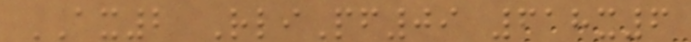AX2 RliPf09 618x6
